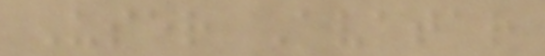User Avatar
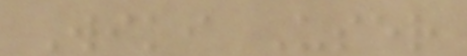Wiki User
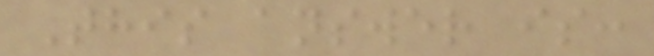This answer is:
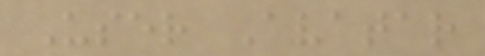User Avatar
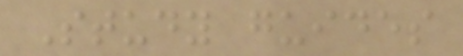Study guides
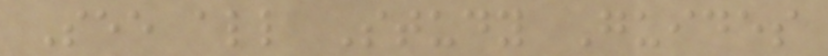See all Study Guides
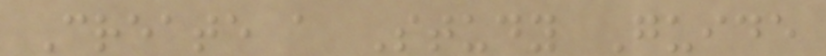Create a Study Guide
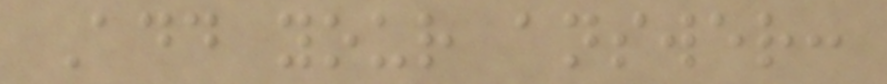Add your answer:
